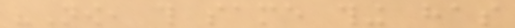"Now, this same thing has
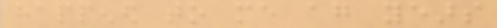happened to me again years
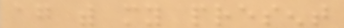again with my present
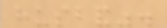husband".
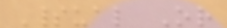Spiritual Or
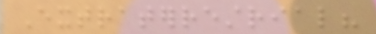Extraterrestrial?
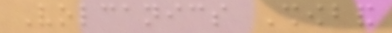Volcanics Showband
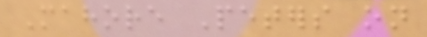Mahore Peters on
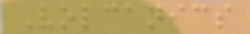Volcanics
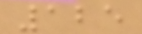125
